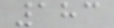183
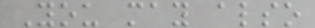You may also
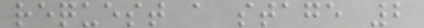request a stage 2
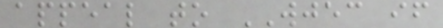appeal to WJEC if
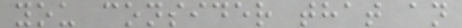you consider that an
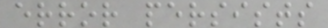error persists
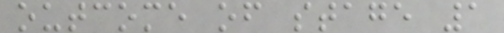outcome of stage 1
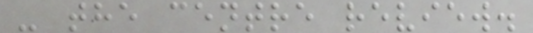- the centre review.
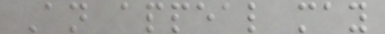An appeal may
